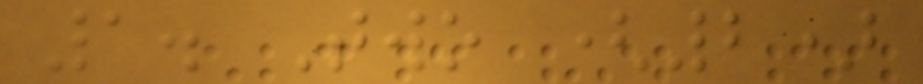1. Two (2)
